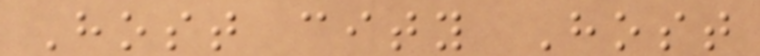Host city Host
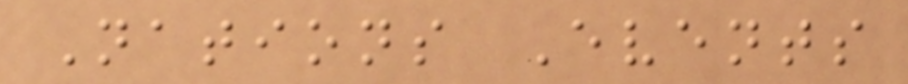Nations Events
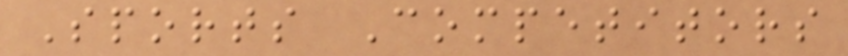Sports Competitors
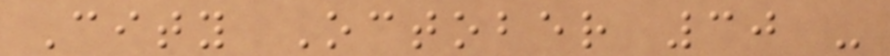City October 30 -
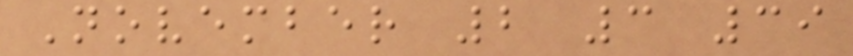November 2 3 39
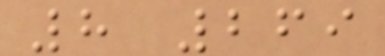8 269
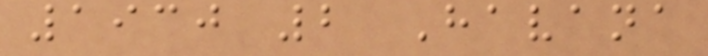1930 2 Havana
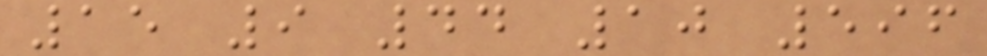15 9 44 10 596
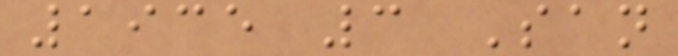1935 3 San
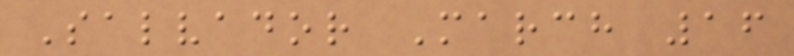Salvador March 16
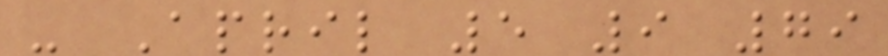- April 5 9 79
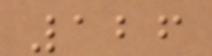126
